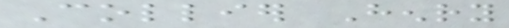Collier Henry
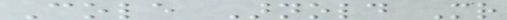Cole Arnold Mr
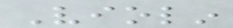Violin
